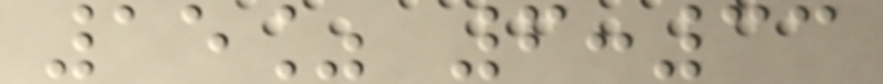15% 6:33
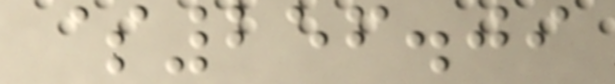$256.09
